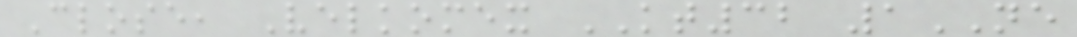Close, Velkomex KT32 1NE
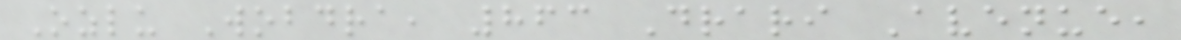Ozlu Wobdra, 863 Drari Avenue,
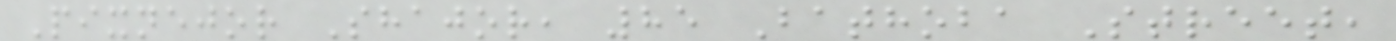Pixnejor Shajor, 85 Bathoba Street,
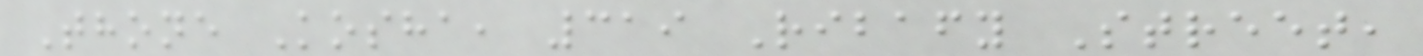Thone Kosha, 319 Ribafy Street,
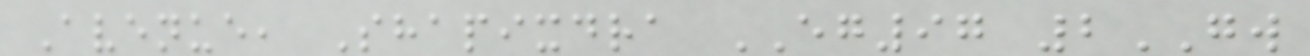Avenue, Shapixdra EG97 2GW
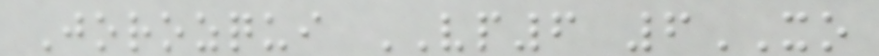Jorozqui VP6 6XO
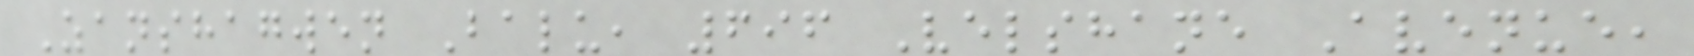Zanshagwen Balu, 696 Velshane Avenue,
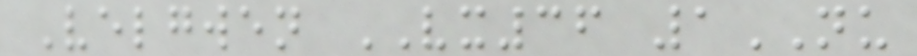Velgwen VX36 1NU
